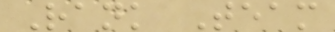Rank Team
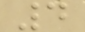4
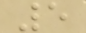5
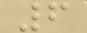6
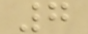7
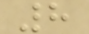8
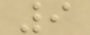9
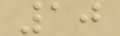10
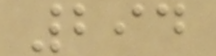294
